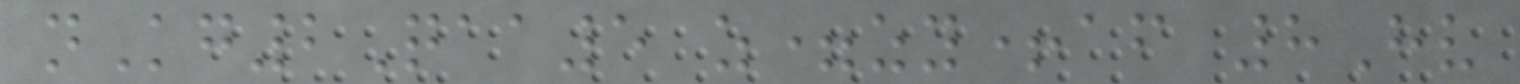nKg2Qaa5 z=zy+af 8Hv
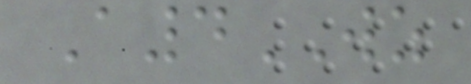A4WZ
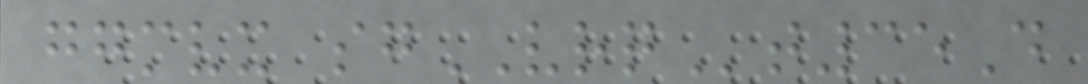ggmvx sgVRQt35D
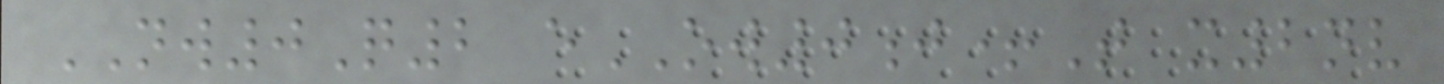NW0Q2 eOW0j+T x2nv
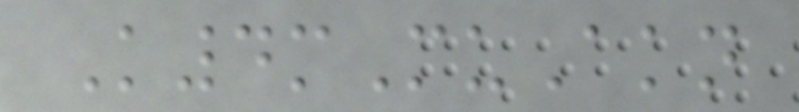K4mMuAkn
